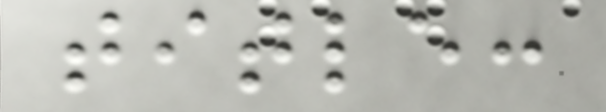title:
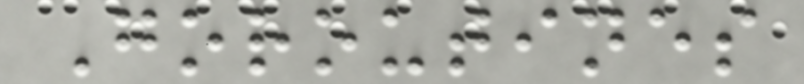Goroutines
